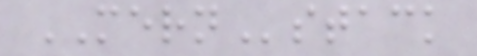MERNstack
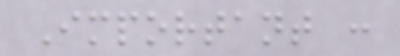Important :
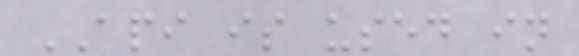API is used in
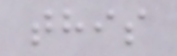this
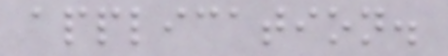application.
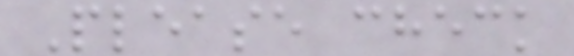Please check
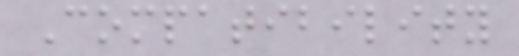Compatibility
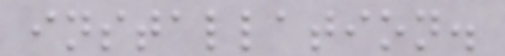installation.
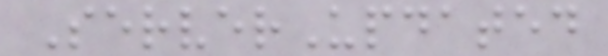ServerUpdated
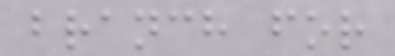branch for
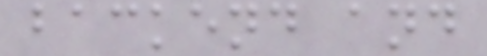backend and
